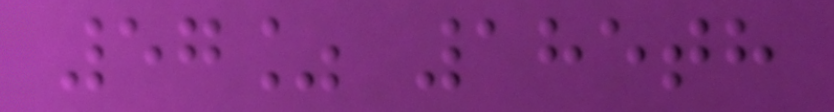57% 185th
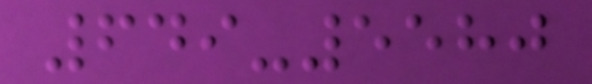649-5580
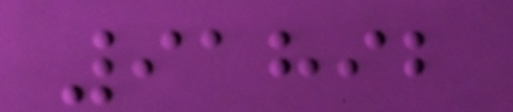91892
